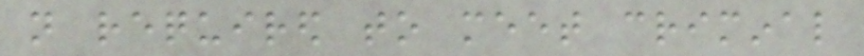not required to meet criminal
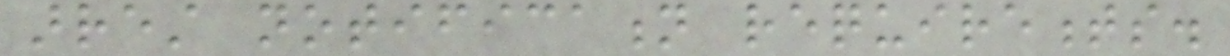arrest notification requirements.
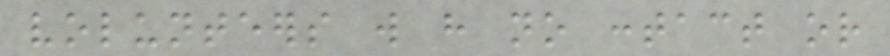volunteers will have no contact or
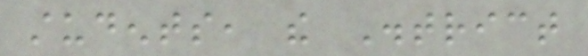students, the District
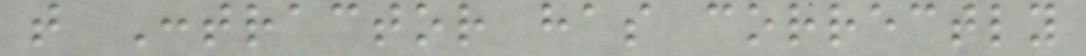that Contractor has correctly
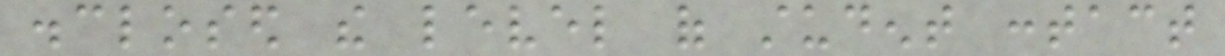disclosed the level of student contact
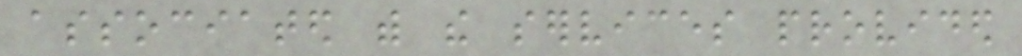associated with the services provided
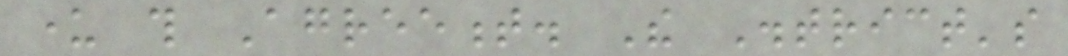under this Agreement. The District's
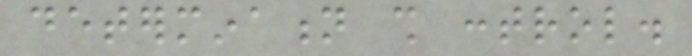determination shall control.
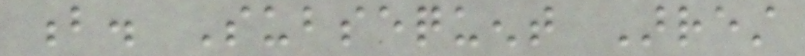b. Subsequent Arrest
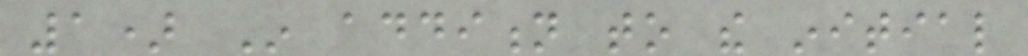1) In addition to the initial
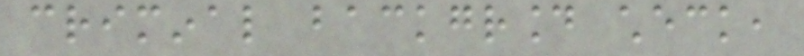criminal background check,
